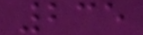235
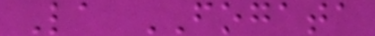La FOGATA
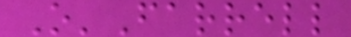O'Farrell
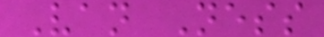Van Ness
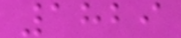1829
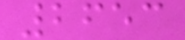2653
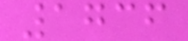1736
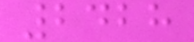2428
